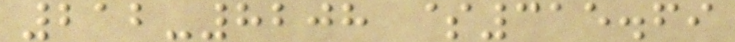212-8208 $315.69
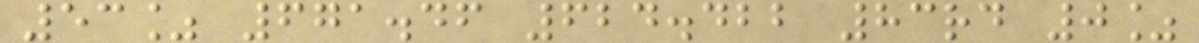53% 671.46 624.422 83rd 0%
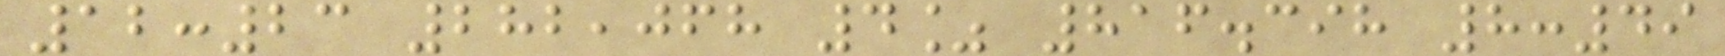12:23 282,068 4% 816.398 8:49
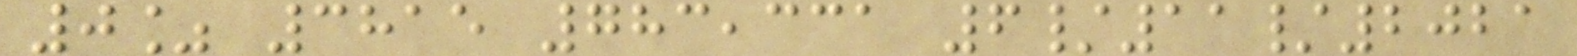0% 3815 783,331 6/11/2021
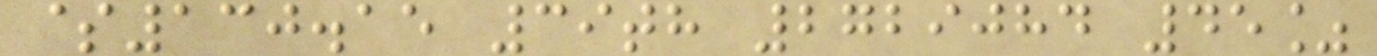$130.15 39th 2729084 45%
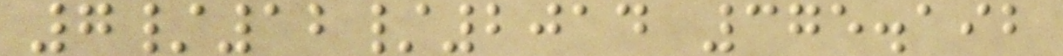7/12/2014 375.192
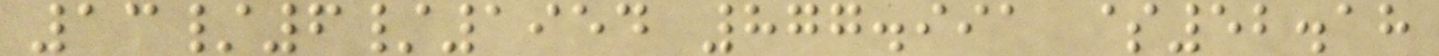13/6/1954 877.991 $52.18
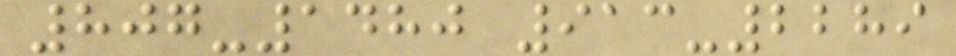807-1480 913-2289
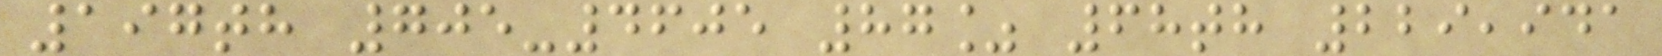197th 705-4605 87% 68th 229,941
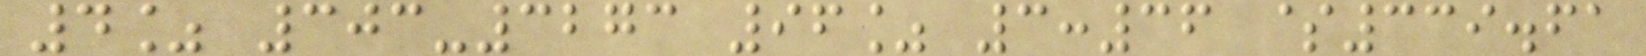4% 303-3273 96% 3:36 $339.61
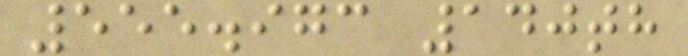555.973 140th
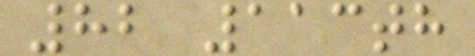82 113th
